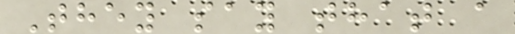They say that a
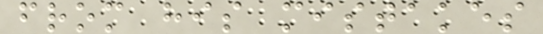from his mistakes
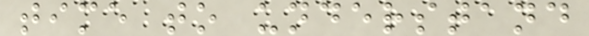time to understand
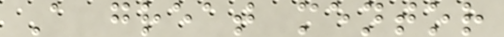A great mentor
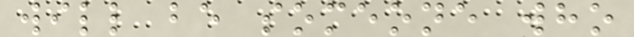will be someone who
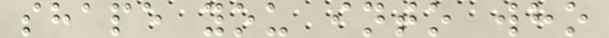shape you into who
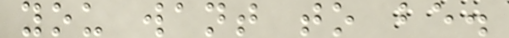you want to be.
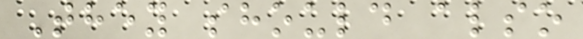They should also
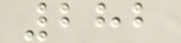282
